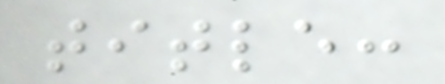title:
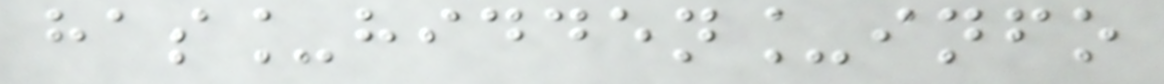has_hidden_info
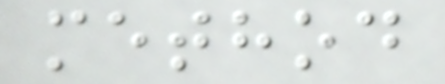method
